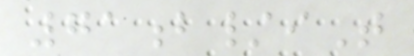71b/iT
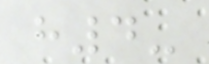h4-
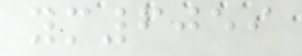ym6059
